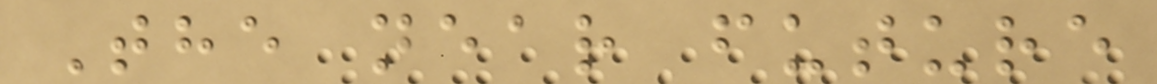The near future
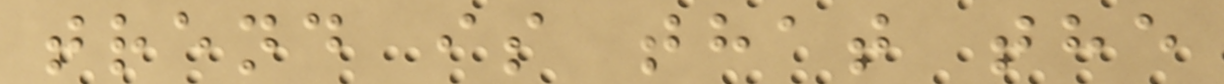trend is that the
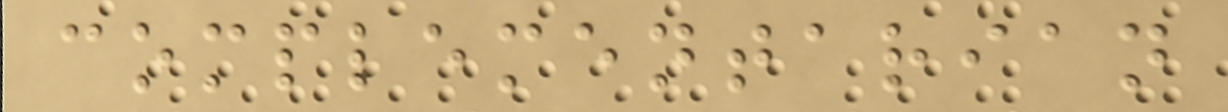complementarian
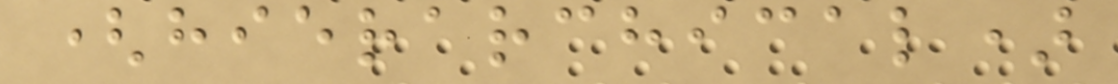(hierarchical)
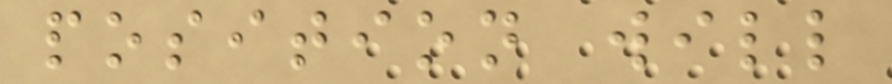position will
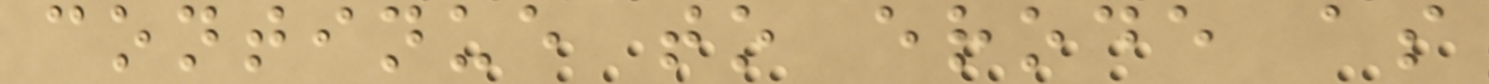continue to erode as
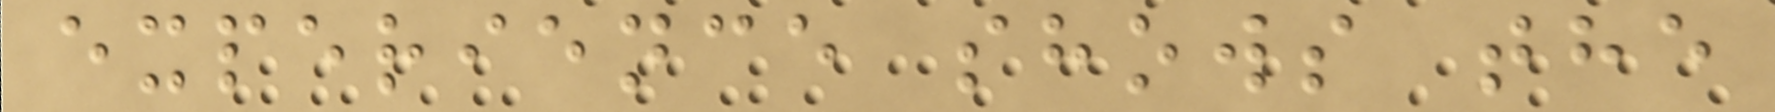experience shows the
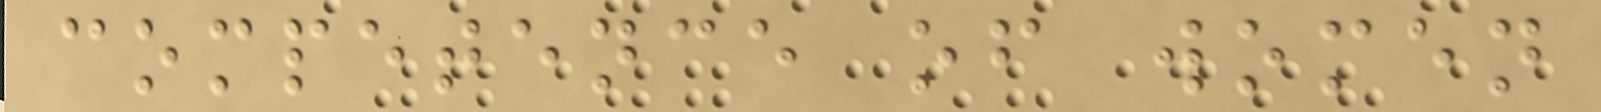competence of women
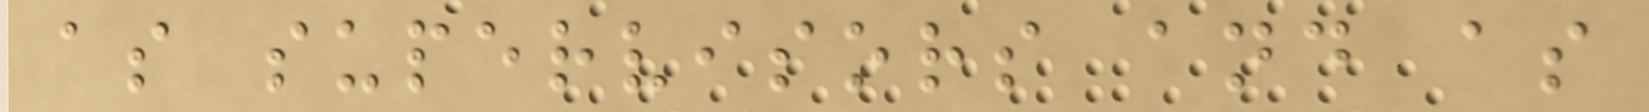as supervisors and as
